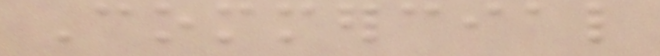Commercial
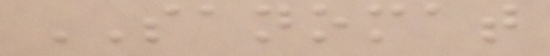SANOMAT
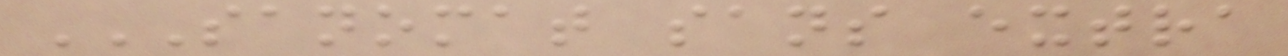SANOMAT SANS EXTRA
